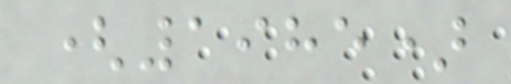(1985)
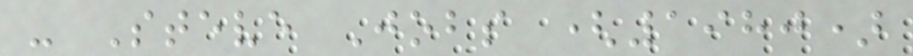- Steve Jobs (1980)
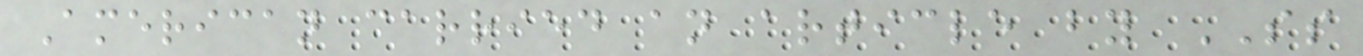American carried an article by SS
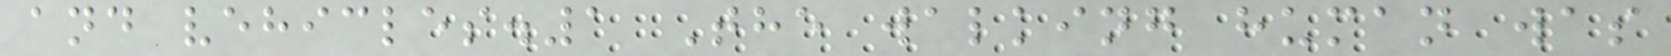and vehicles.1 The walking human was
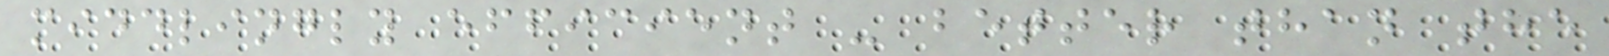middlingly efficient - better than the
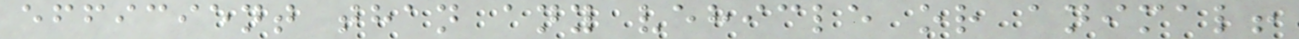efficient than any vehicle or animal!
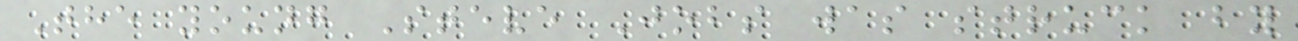The young Steve Jobs was struck by
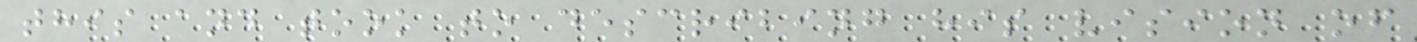this and took to describing his vision of
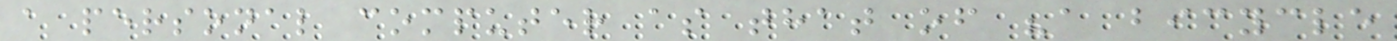a personal computer as that of "a bicycle
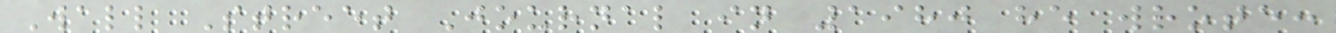Wall Street Journal in 1980 he wrote:
